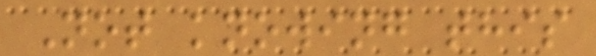Not knowing this
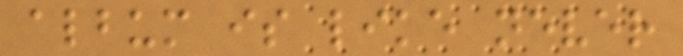album is like never
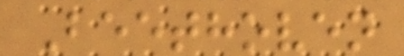Beethoven
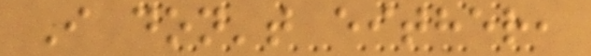I don't either,
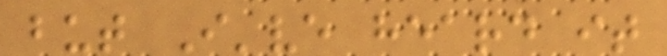but I've heard it
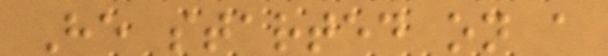He started on a
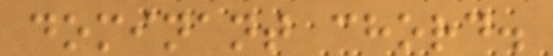dominant chord.
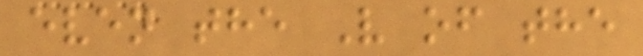even the V of the
